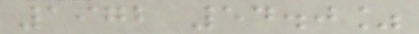1972 54.0%
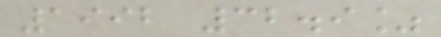1992 32.9%
